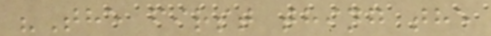"The first thing the
